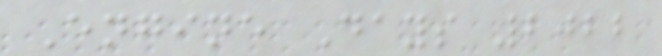Engine Days 2022
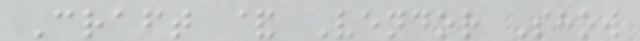Craft & Vendor Show
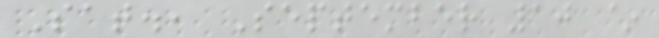Sat., September 10 ~
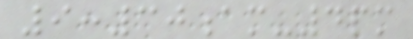9:30am-4pm
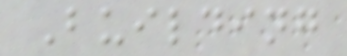Building
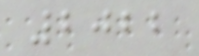2022
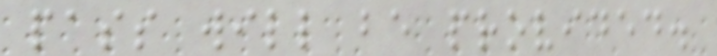pass will be provided.
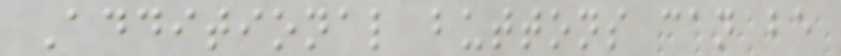Additional buttons can be
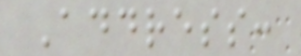Address:
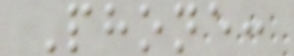Phone:
